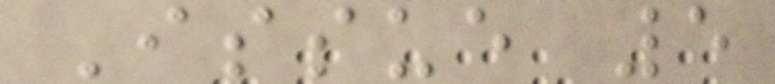Issue 5
